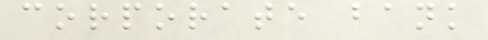corporate bank
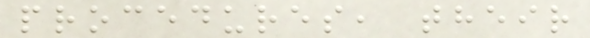procedures, their
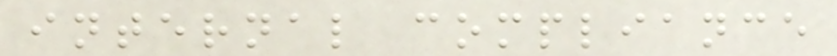internal compliance
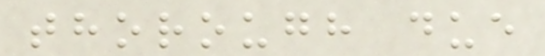thorough due
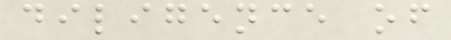diligence of
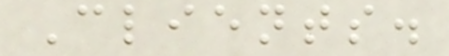Clients.
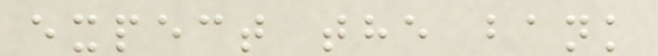expect the bank
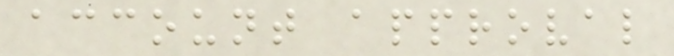account approval
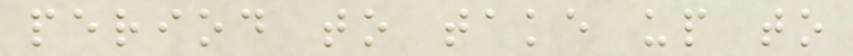period to take up to
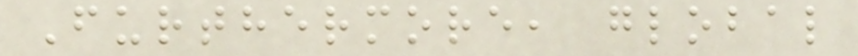Furthermore, global
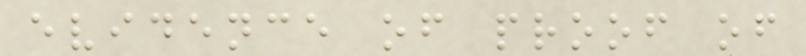evidence of proof of
